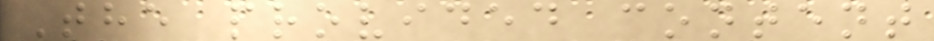The provided content
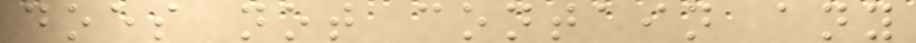does not contain any
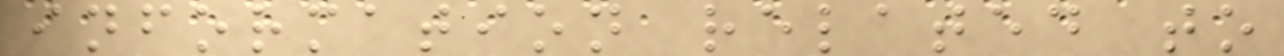information related to
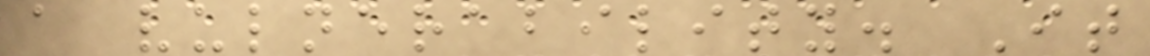a vulnerability. It
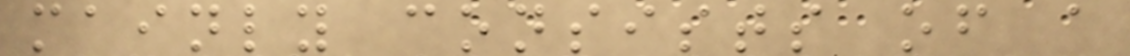mainly consists of a
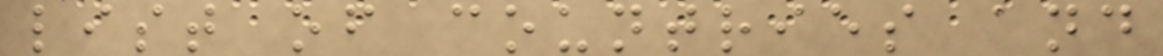list of countries and
